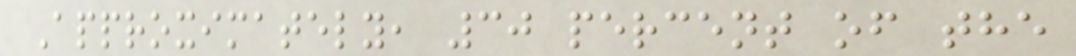Approximately, 30 percent of the
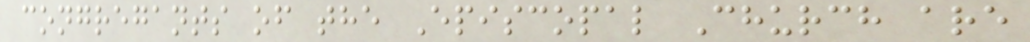congregants of the Episcopal Church are
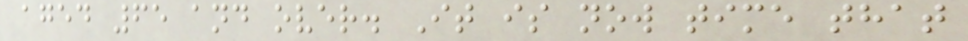aged 65 and over. It is now time that
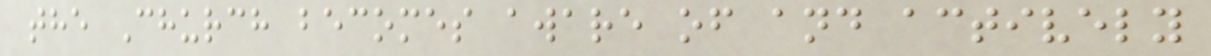the Church becomes aware of and actively
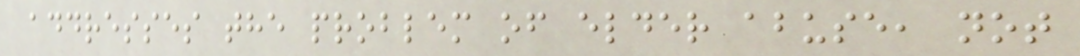addresses the problem of elder abuse, not
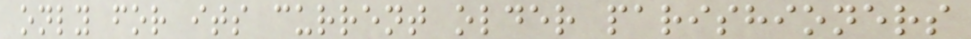only for its current older parishioners
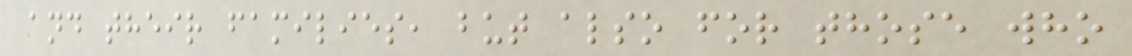and their families, but also for those who
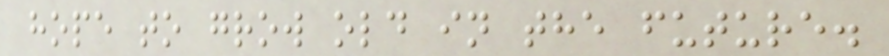hope to grow old in the future.
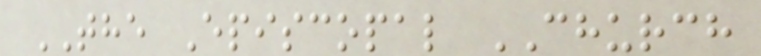THE Episcopal CHURCH
